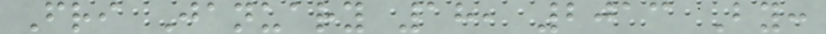Fri January 18, 2013 By:
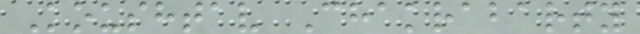Koushtav Chakrabarty
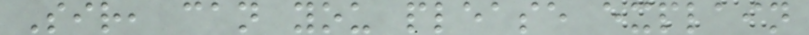Sir, can you please explain
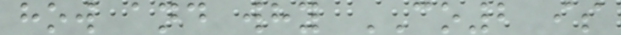how and why CO2 is
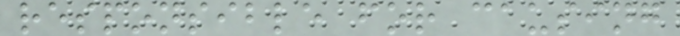responsible for causing
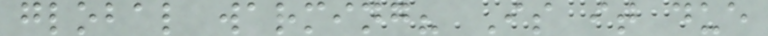global warming? Is it due
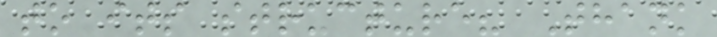to its structure? Thank
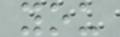you
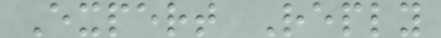Expert Reply
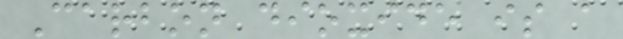Carbon dioxide is a
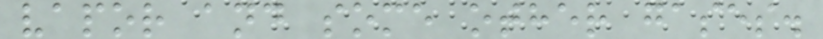vapor and some other gases.
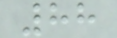88
